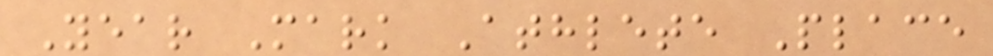Year Mark Athlete Place
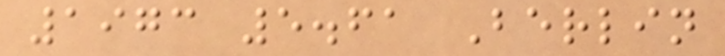1973 5.61 Berlin
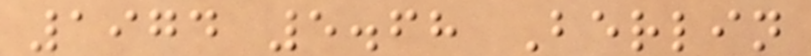1974 5.68 Berlin
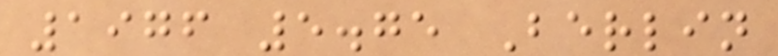1976 5.75 Berlin
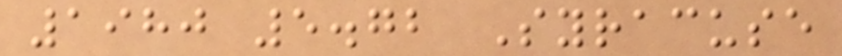1980 5.72 Syracuse
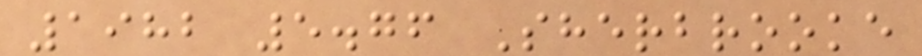1982 5.76 Sherbrooke
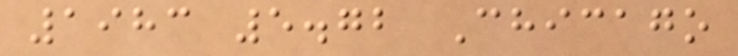1983 5.72 Chicago
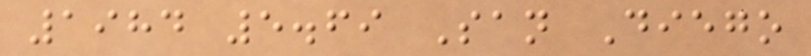1984 5.69 San Diego
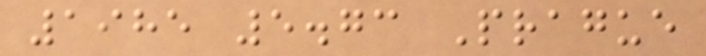1985 5.73 Prague
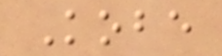Kobe
